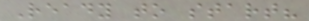Ready to start?
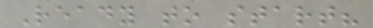Ready to start?
